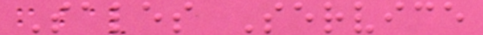Sales Service
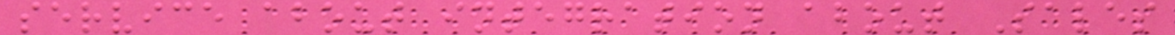service about integration about Sales
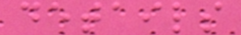details
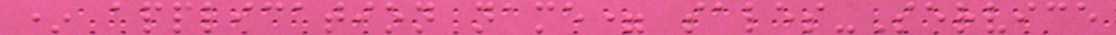* application name= sales-Service
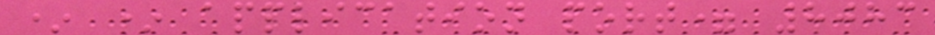* * application port= 8083
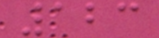123
